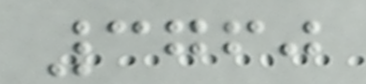3760
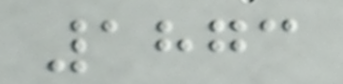1873
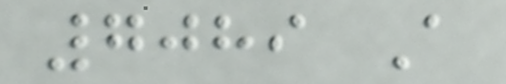7089 A
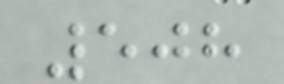508
